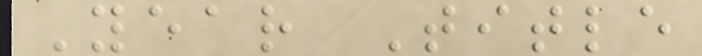Year Title
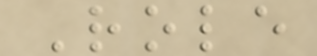Role
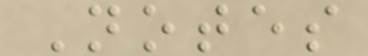Notes
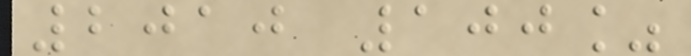2010 100%
